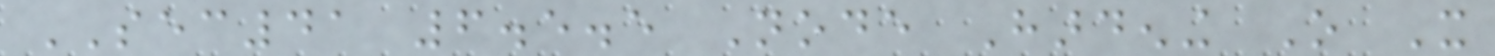SEC41 6.5.5 Node Hardening O It
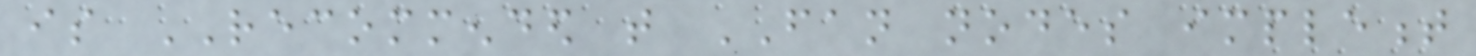is RECOMMENDED that FAN nodes implement
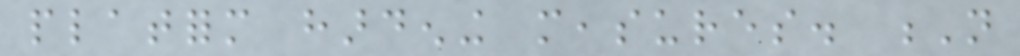platform hardening measures. N
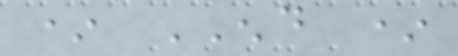* END *
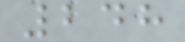248
